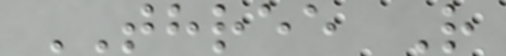THREE R
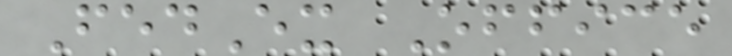FedEx Office
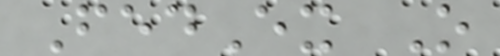FedEx O
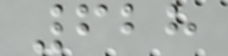628
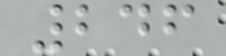246
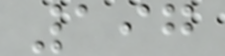197
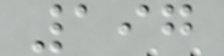197
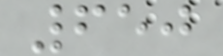650
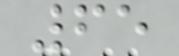65
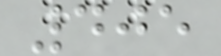405
